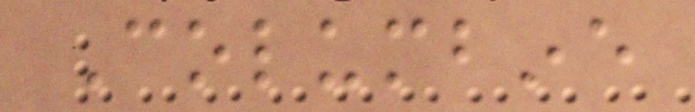Columbine
